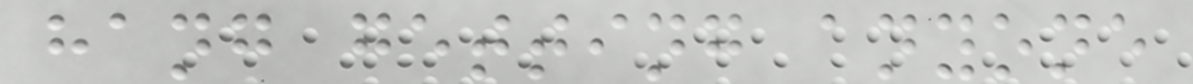hang getting anyone
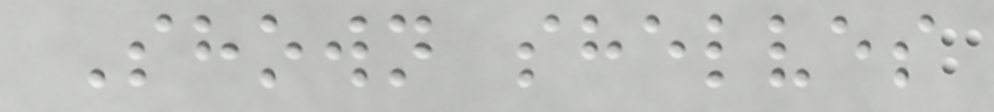Shown shelves
